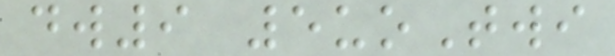dw9 5uoTwi
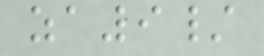za9/
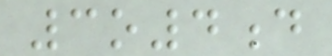3o4d
